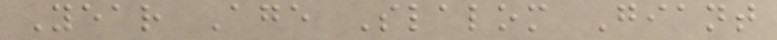Year Age Slalom Giant
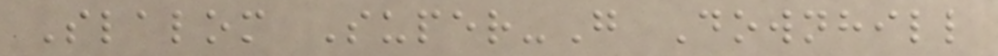Slalom Super-G Downhill
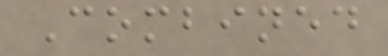Combined
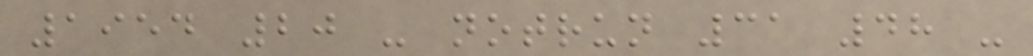1954 20 - notrun 31 48 -
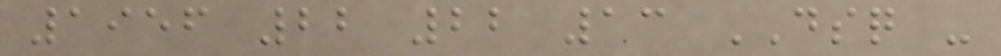1956 22 22 13 DSQ -
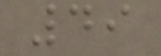49
